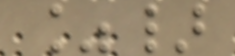%}
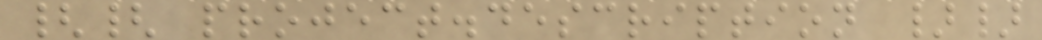{{ project.description }}
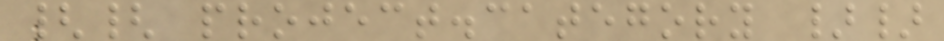{{ project.category }}
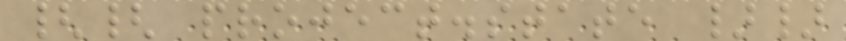{{ project.state }}
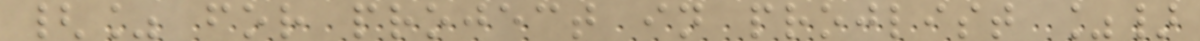{% for project in projlist %}
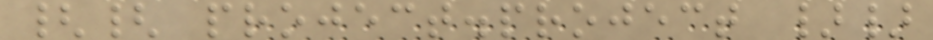{{ project.project }}
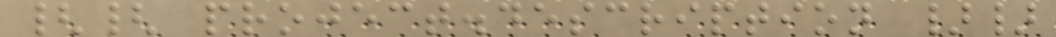{{ project.description }}
